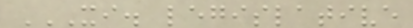XI. LEGISLATIVE
